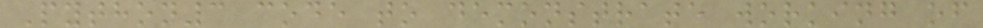Python3 code to demonstrate working of
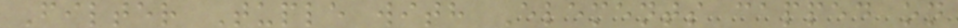Filter Tuple with Elements capped on
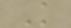K
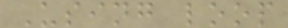Using loop
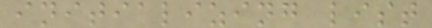initializing list
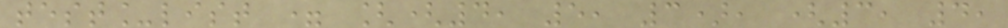test_list = [(4, 5, 3), (3, 4,
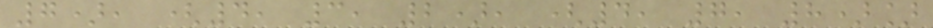7), (4, 3, 2), (4, 7, 8)]
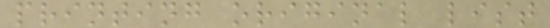printing original list
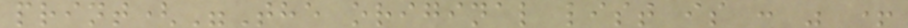print("The original list is : " +
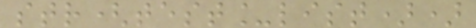str(test_list))
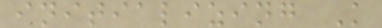initializing K
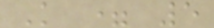K = 5
